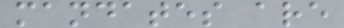mandates are
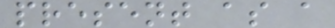present as a
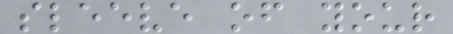sleeve of your
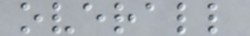overall
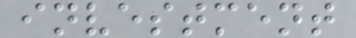investment
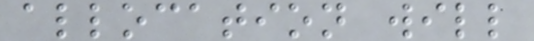allocation will
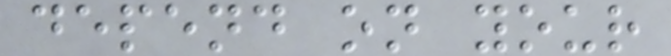depend on your
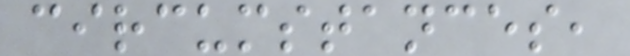circumstances,
